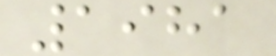1981
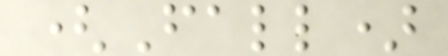(Fall)
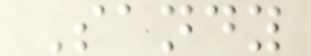Sandy
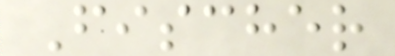Fischer
